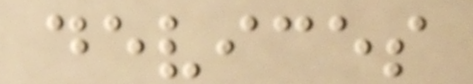devices
